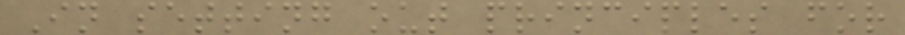In setting out principles for
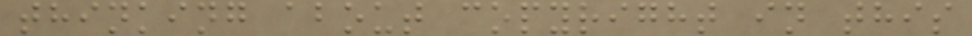thinking about copyright in this
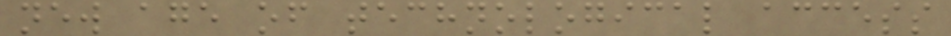new age of technological access
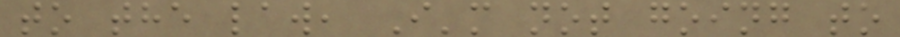to the law, I'm not going to
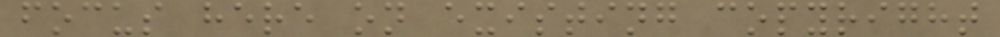focus here on existing copyright
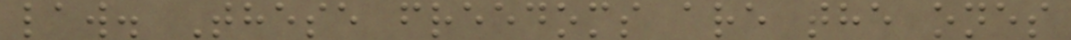law. These freedoms are the ones
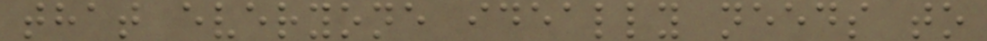that everyone ideally needs to
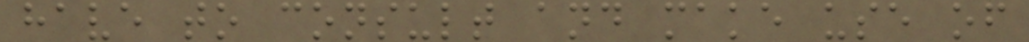have to consult and make use of
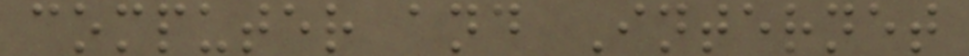computer and Internet
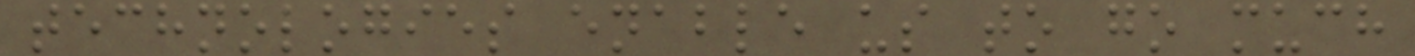technologies enable us to go much
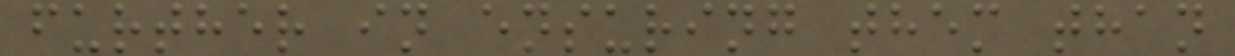further in ensuring them than
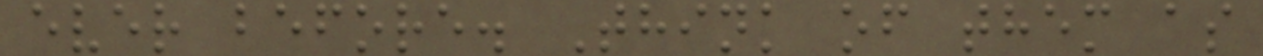ever before. Think of them as
